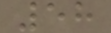58
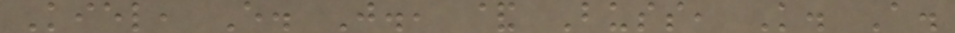Kiel, E. J., & Buss, K. A.
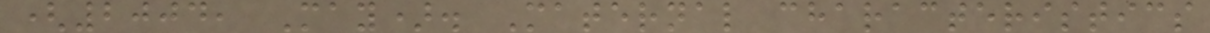(2004, May). Maternal characteristics
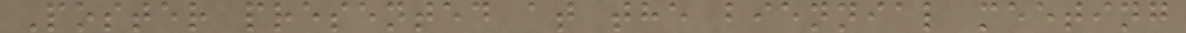Poster presented at the biennial meeting
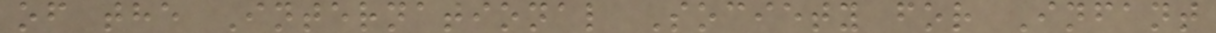of the International Society for Infant
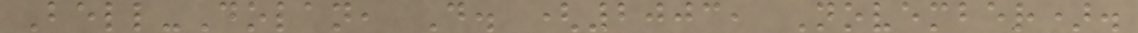Bell-Dolan, D. (2003, November).
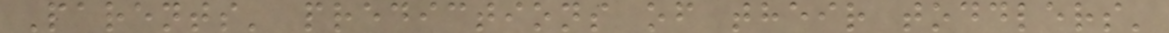Parents' predictions of their toddlers'
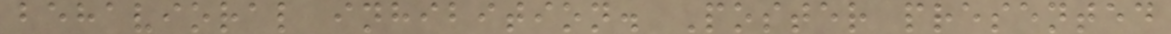behavioral inhibition. Poster presented
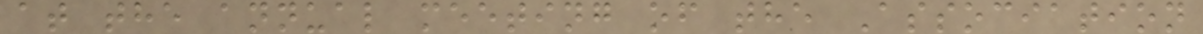at the annual meeting of the Association
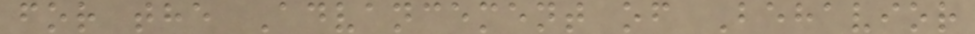for the Advancement of Behavior
